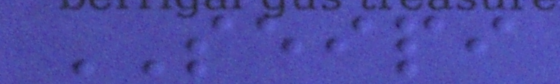SEIPI
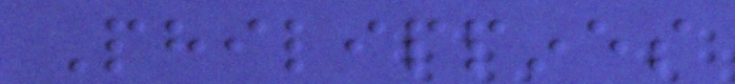Philippines
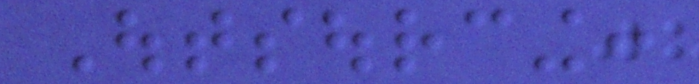Outsourcing:
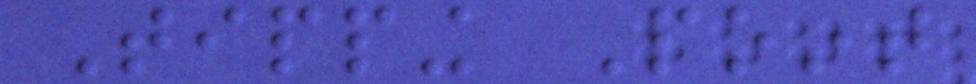Tipping Point
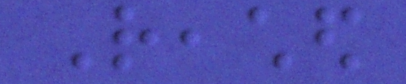Reached
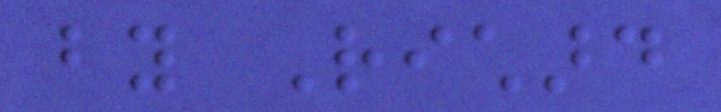by Richard
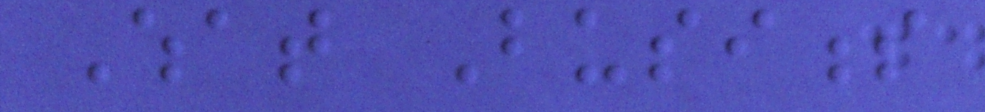What Business
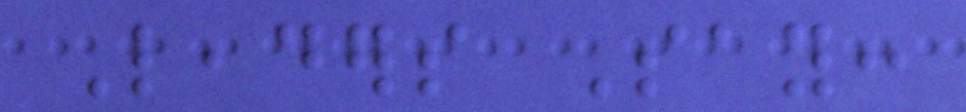Leaders Say:
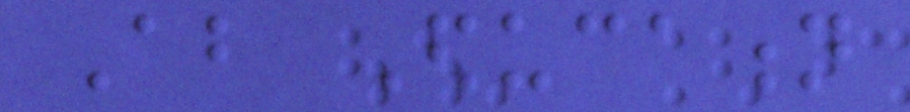About Education
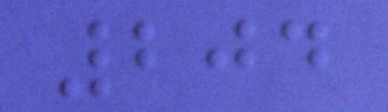204
